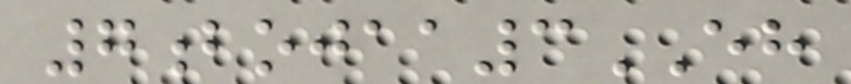7bojaa3EH
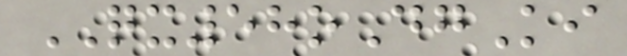QX58oDgKi
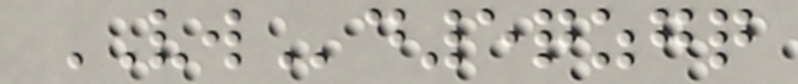VWd5qzgq
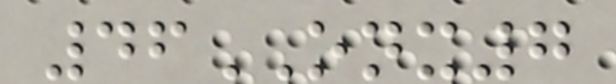46ONX7
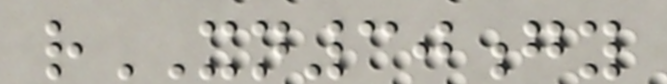rXN30gy
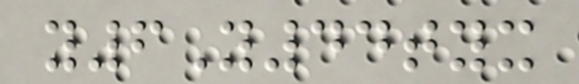y6Y44tyx
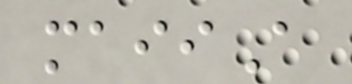maiiA
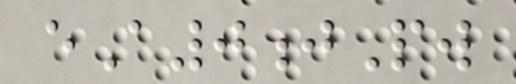eA0jPw
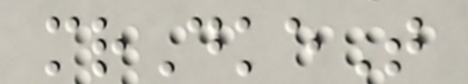mrDkeT
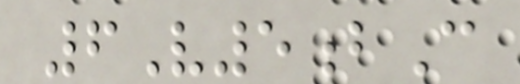6V5bC
